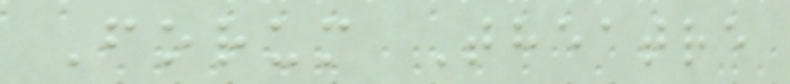Forum Theatre
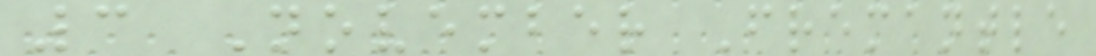3 November Fremantle
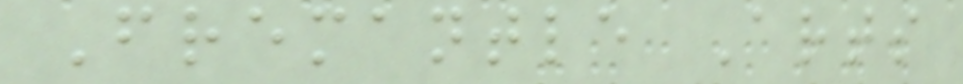Fremantle Arts
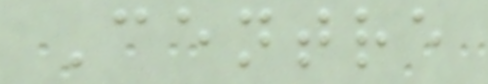Centre
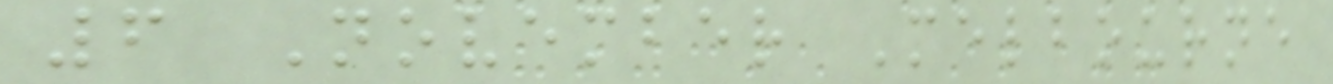6 November Melbourne
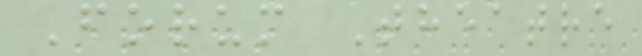Forum Theatre
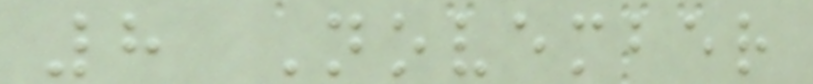8 November
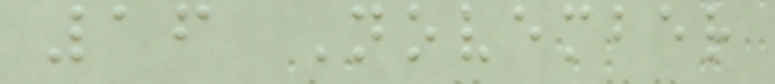16 November
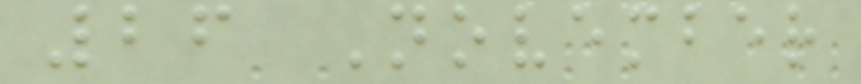26 November
